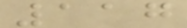117
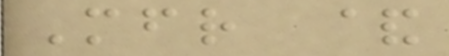Mfr &
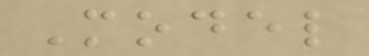Model
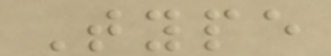Type
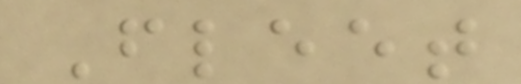Fleet
